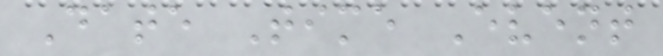Date Time Event
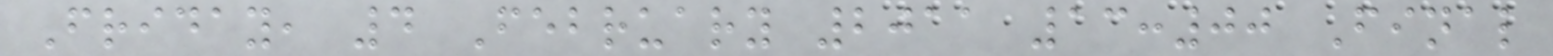Friday, 4 February 2011 13:00 Final
